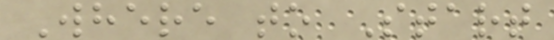Where to Start
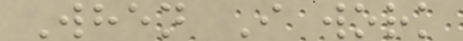When I work
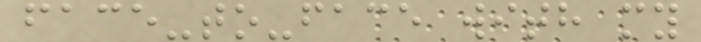face-to-face with my
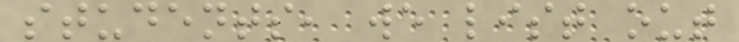students, we list out
